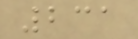231
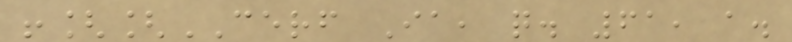![[CERF Ia, q. 61, a.
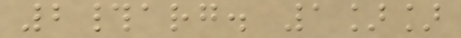2#arg. 1]]
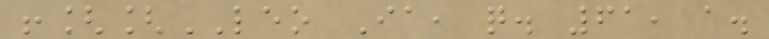![[LEO Ia, q. 61, a.
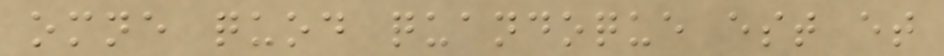omne quod quandoque est et
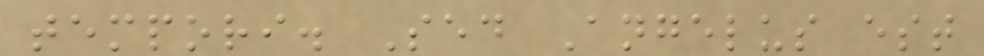tempori. Sed Angelus est
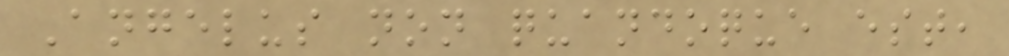Angelus non quandoque est,
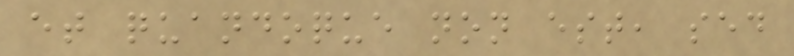et quandoque non est, sed
